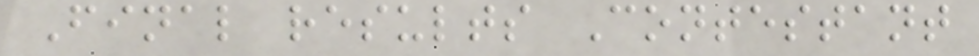Final results Contestant
